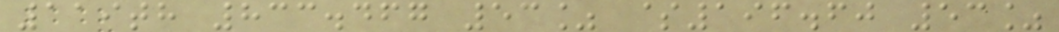119th 833.467 53% $196.60 53%
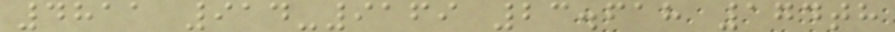4811 914-9169 23.618 174th
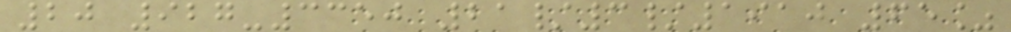20 927-3350 21/3/1910 65%
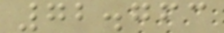72.763
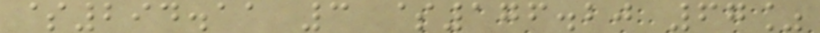$294.11 3 $176.20 67%
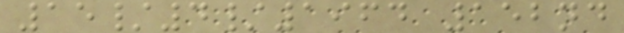15/4/1964 152nd
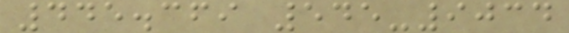445.369 545-9034
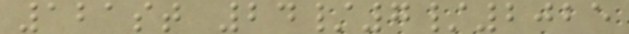121st 24/7/2025
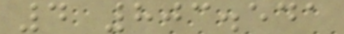4 803.541
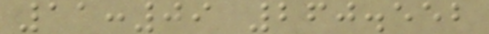11:09 260.552
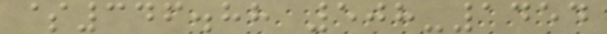$346.88 508-1454
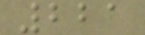221
